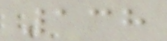138
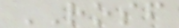ROSF
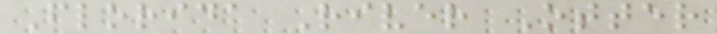Florida River Otter
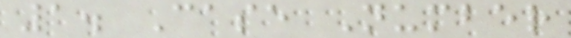1. Case Number
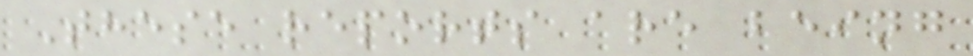These reports are being
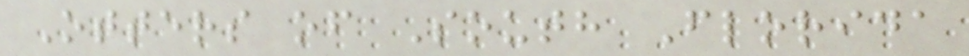Otters of South Florida
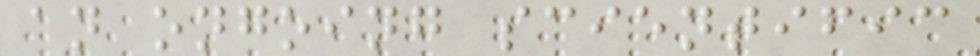an ongoing scientific
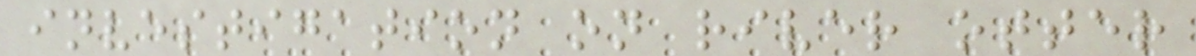investigation on river otter
